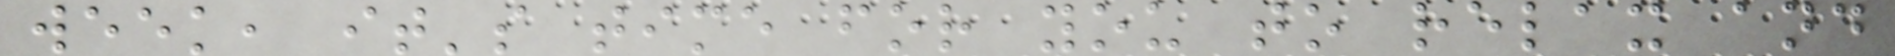week, it's time for you to relax and
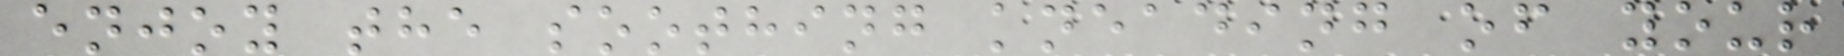enjoy the soothing kneading of your
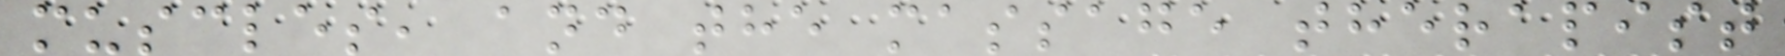muscles, and the massage therapist
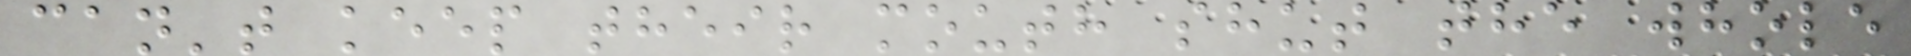can't keep their mouth shut the whole
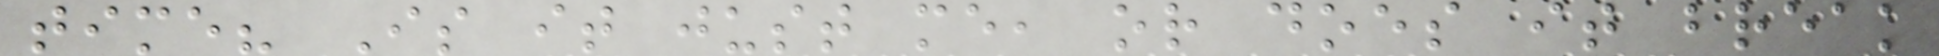time? Is it just me, or does it break
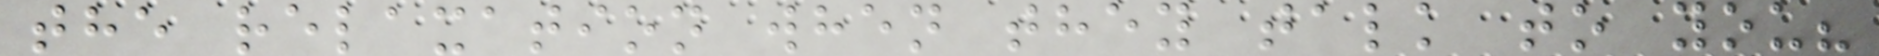the relaxation when they talk to you?
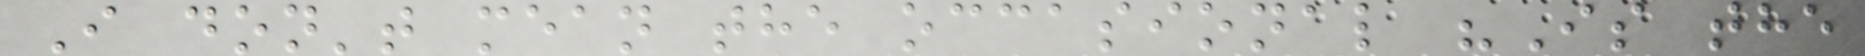I don't mean the occasional "Is the
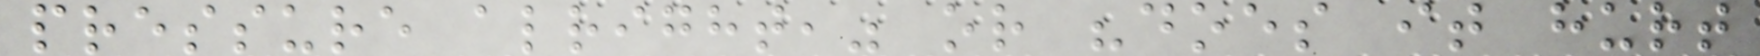pressure alright," or "does it hurt
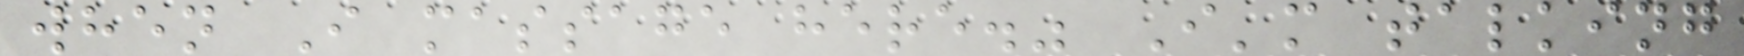when I massage here." I'm talking
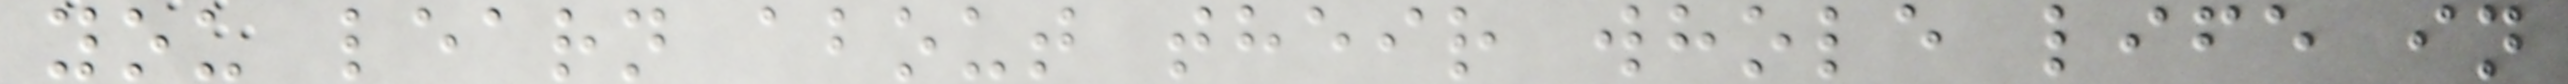you learn about their whole life in
